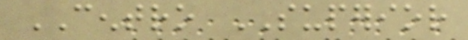CENTRO SUPERIOR
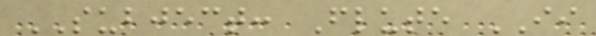SUBJECT: Flute II
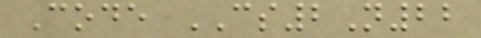Code CS2N22
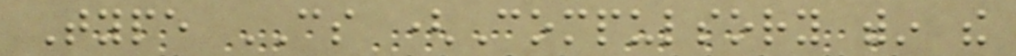Type CS (Compulsory within the
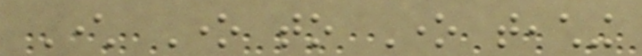Character One to One teaching
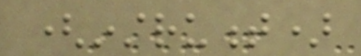(instrument)
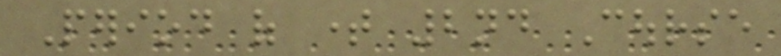Period of time 2nd Course
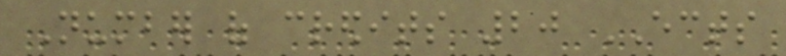Number of credits 20 ECTS
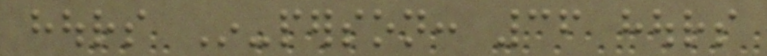hours In-person: 36 hours
